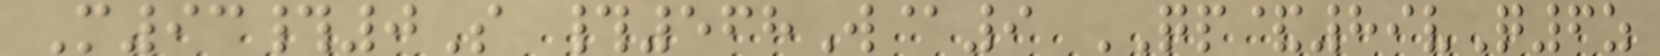M93#0S #568W@9 QP&89vQ6z
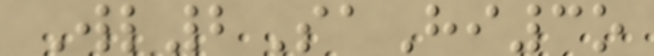Wl2SaHi3o
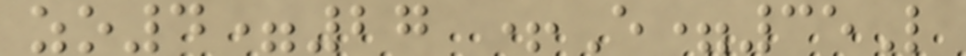zo4=27 +E=35L
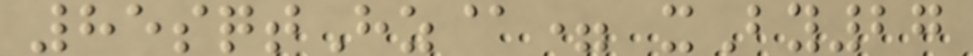85sqtHz@= xBy27
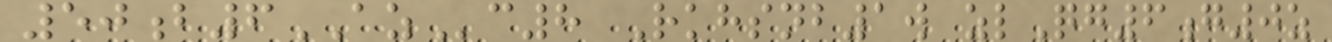50b6AZc8 Rkhsnb1w zlQg6g0z
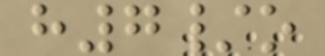h7/o
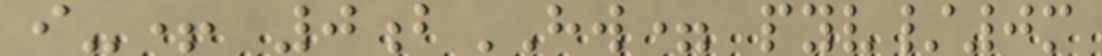i-+ 0bHW= pyv/0m
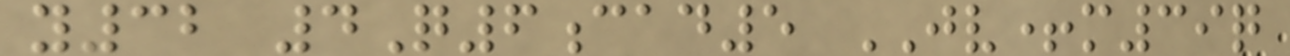y32 4Q6cad5 JV+m39q
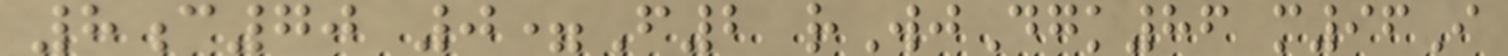8c70 0=F2 rWjDgk86 m96I
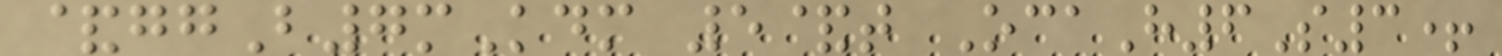&ggB7mKdm 5&t OcaH6S3+
